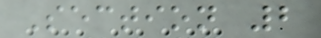Section 2
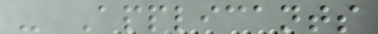- Applicants
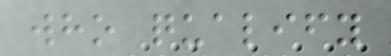who qualify
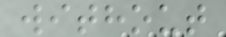without
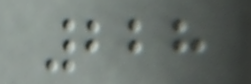228
